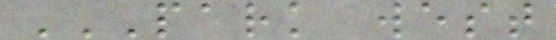PARK WEST
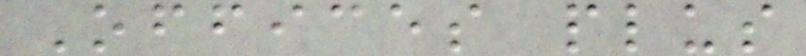Offices plus
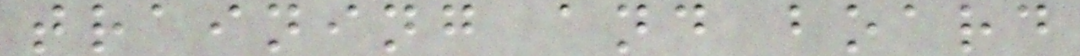training and board
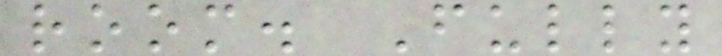room. Fully
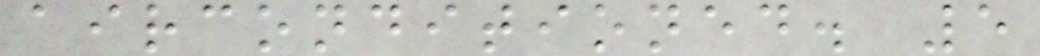airconditioned. 5
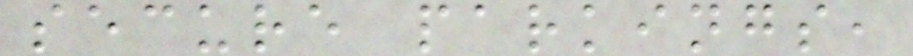secure parkings,
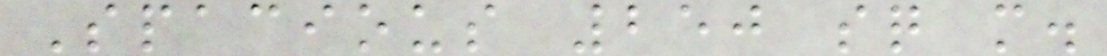Spacious 250 sq m.
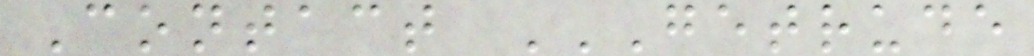Contact GETRUDE
